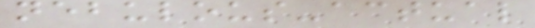nebulous-actual
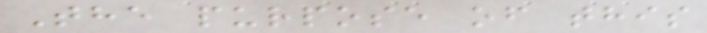The purpose of this
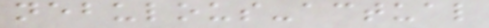nebulous-actual
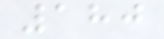180
